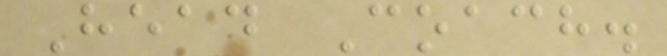Head Coach.
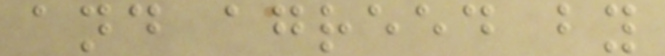and agreed by
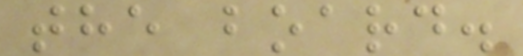the board.
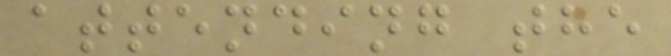attending the
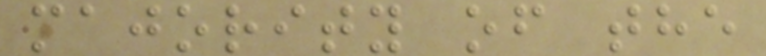majority of the
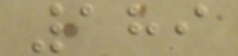189
